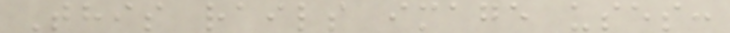This rails image uses:
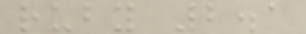ruby 2.1
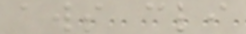aws cli
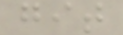git
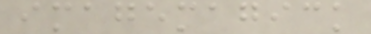imagemagick
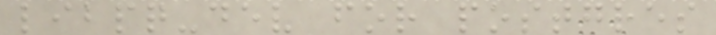libpq-dev for postgres
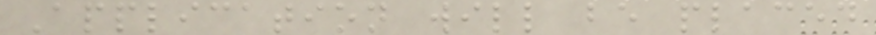Application will be placed
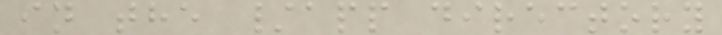in the /app directory
